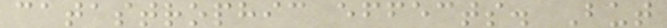catastrophic effects. But
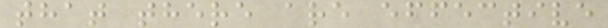that there are effective
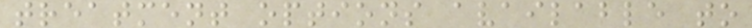treatment options available to
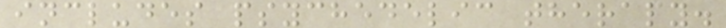includes psychedelic therapy.
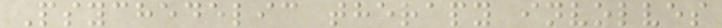Psychedelic therapy involves
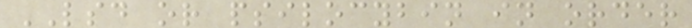LSD or psilocybin in order
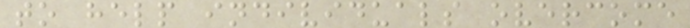to help individuals overcome
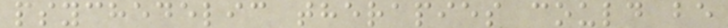psychedelic therapies could be
